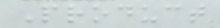Product
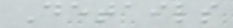Details
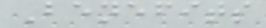Benefits
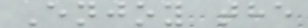Enjoy the
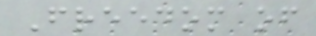Freedom of
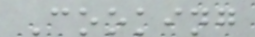Cooking
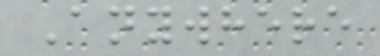Anywhere
